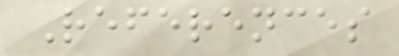References
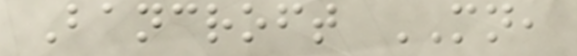Bancroft MN,
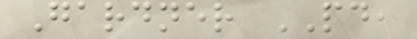Gardner PD,
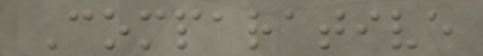Comparative
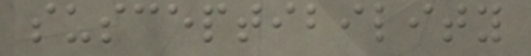susceptibility
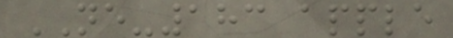NE-183 apple
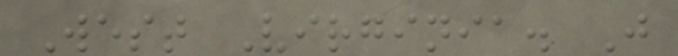West Virginia. J
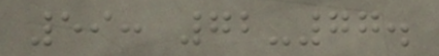59: 72-77.
